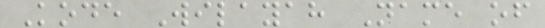Kode Wilayah Name of
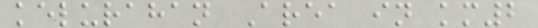kelurahan Area in km2
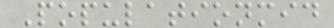Populationmid
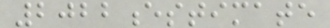2022estimate
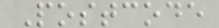Postcode
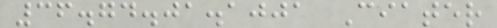36.74.01.1001 Ciater
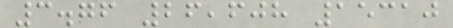3.76 26,608 15310
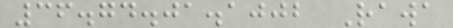36.74.01.1002 Rawa
